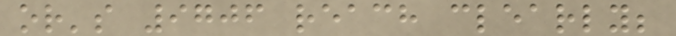or's 9706 reach clearly;
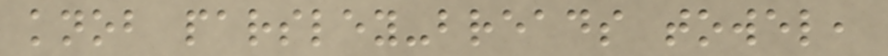knob parsley-breads towel,
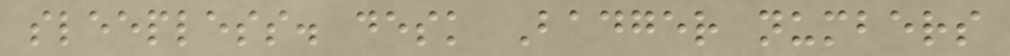sleepless. desk Badger numbers
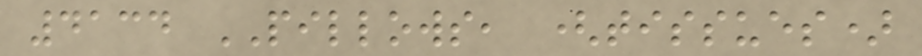4134 PILLOWS, (tissues)
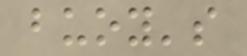buoy's
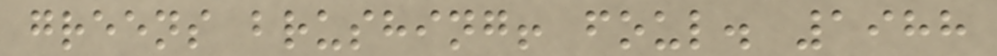greens brushing! foul. 1988
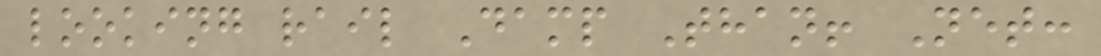looking rail Damp Than! Net:
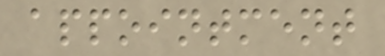appointment
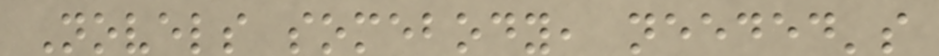Novels somebody, needed's
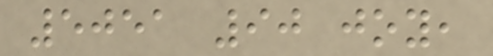5051 90 joy,
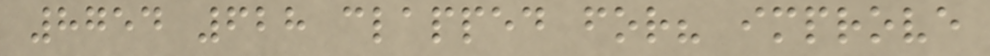8754 628 clapped for? improve
